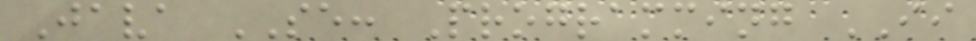Java SE: Programming II
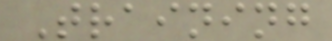Training
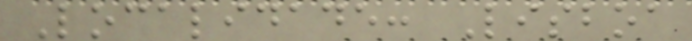Localidade: Lisboa
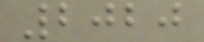2020
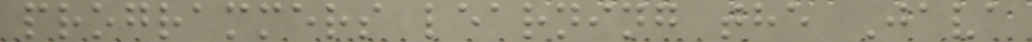programmers learning the Java
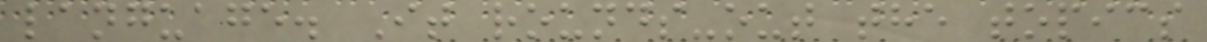language. It rounds-out the topics
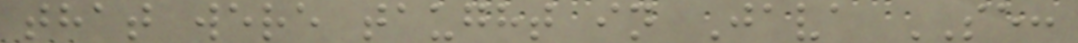that were taught in Java SE:
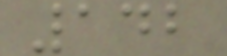142
